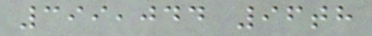399,044 96th
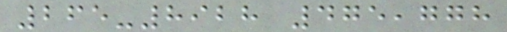265-8928 475,778
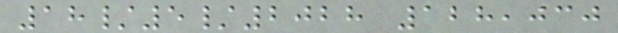18/5/2028 128,030
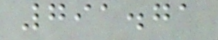791.71
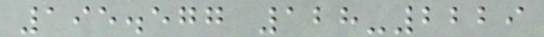195.577 128-2229
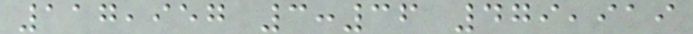117,957 3:36 479,919
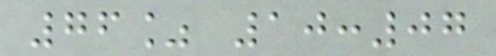76% 10:07
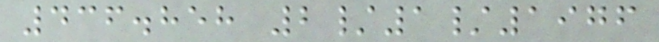436.858 2/1/1976
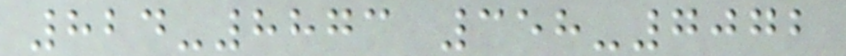824-8873 358-7072
